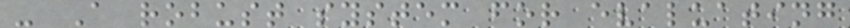- A robust system for evaluating
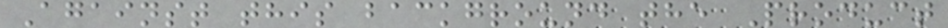Against this background the Product
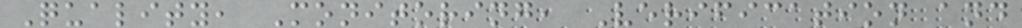Quality, Monitoring, Verification and
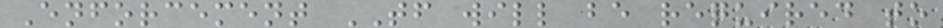Enforcement TF will be required to
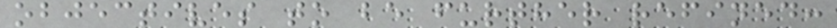objectives to be further refined:
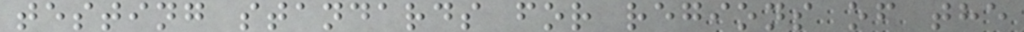testing standards for regions of the
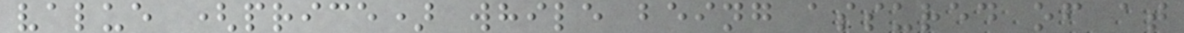value (price) while being assured of at
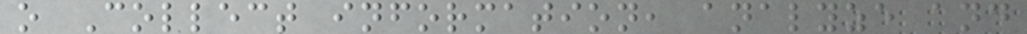o Collect information, analyze and
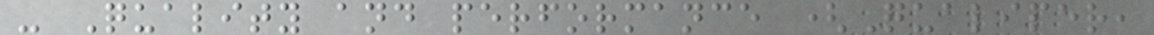- Quality and performance (Qualiper,
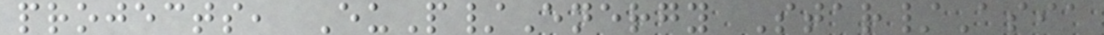projects, EuP/Energy Star/Asia
